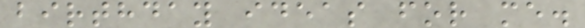birthday ideas for me.
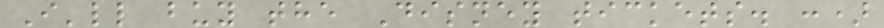I'll buy the Disney tickets. :)
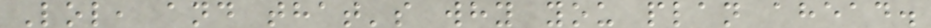Lol, and that's why you plan ahead.
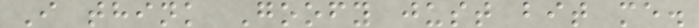I think Goofy just bit me.
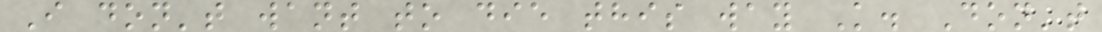I don't want to die this way K. Don't
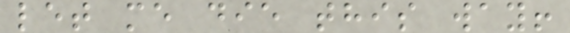let me die this way!
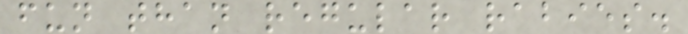fun than regular rabies.
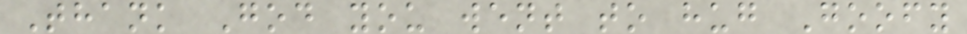Thank God you went to hug Goofy
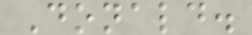Donald.
